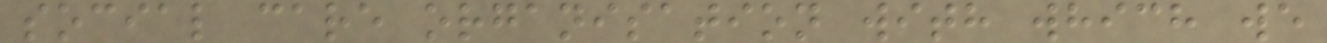social care organisation with which we
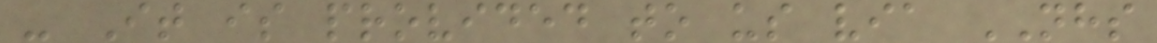- It is provided to us via NHS
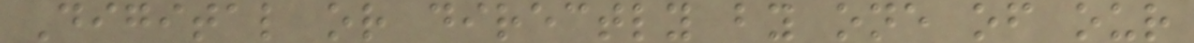Digital or directly by one of our
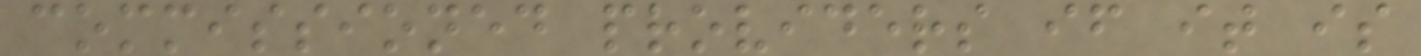commissioned providers if it is
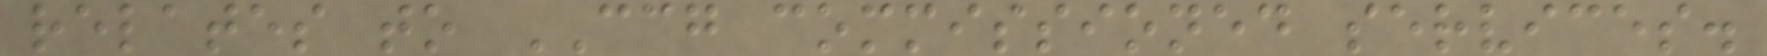relates to CCG commissioned services.
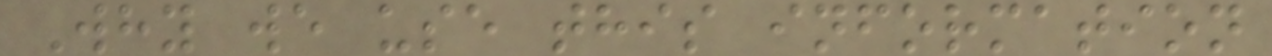Why we use this information
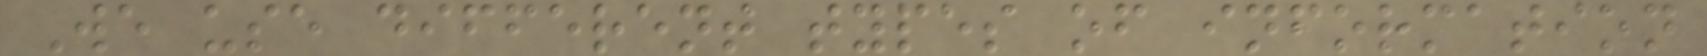We use different types of information
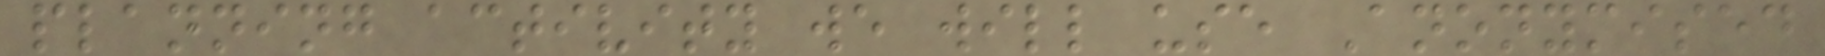planning activity we will use Anonymised
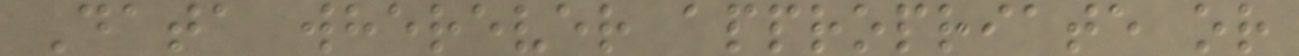Data wherever appropriate or
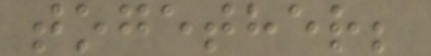together;
